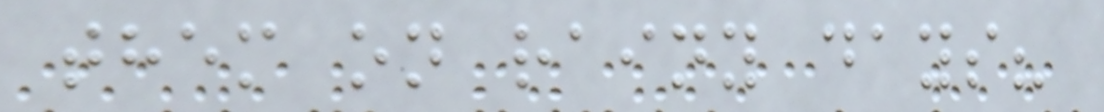them on rainy days?
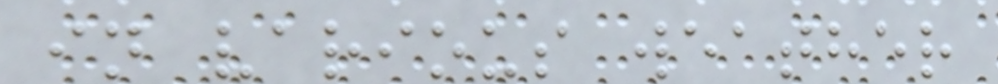in various weather
